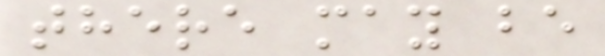there may be
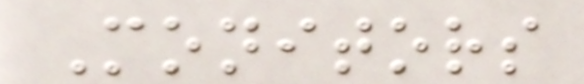Monitors
